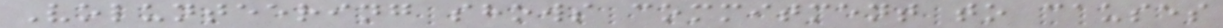Volunteering shows commitment to causes
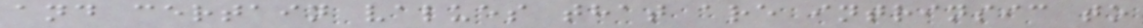and certain values that are intrinsic to
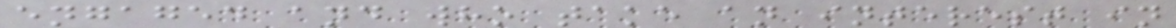engaged and who take an interest in
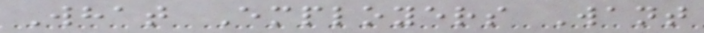What Employers Want
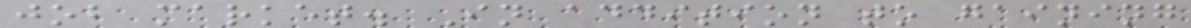job market. In addition to gaining
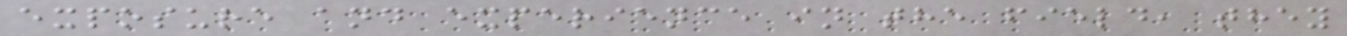exposure and experience in the field, they
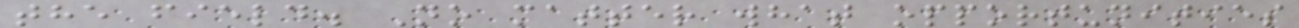the field. No matter what opportunities
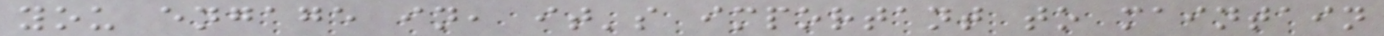you engage in, it's important to maintain
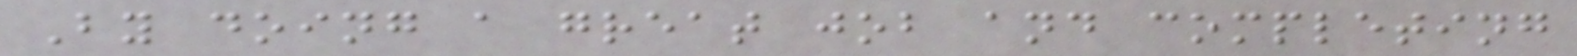By doing a great job and completing
